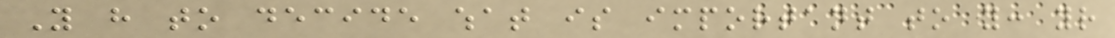You have to decide what is important to you: your
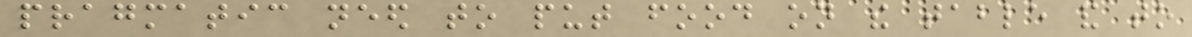pragmatic need to put food on the table and to
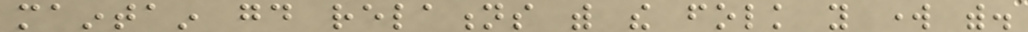maintain good relations with the folk you work with.
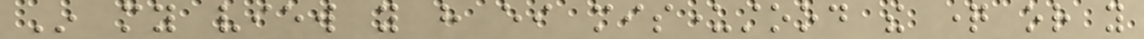In my view you have either misunderstood the question or you
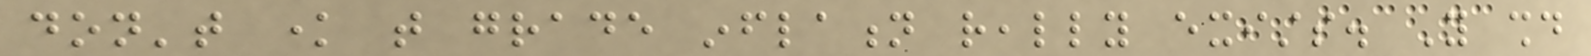don't know that grade inflation really exists. You should
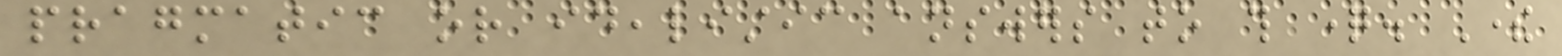pragmatic or idealistic answers to this question. There
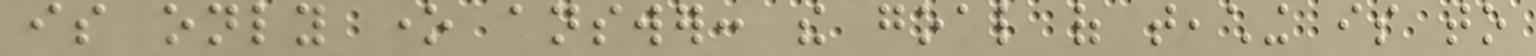is only one answer: the goal of teaching is to
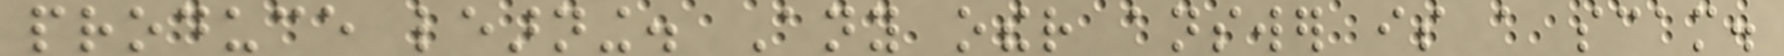produce learning. Any other answer is a scam.
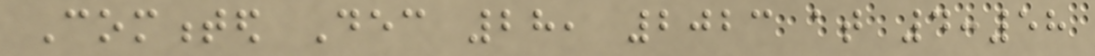Commented Dec 28, 2023 at 4:58
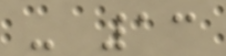- 13
